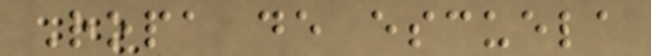Ropa de escuela
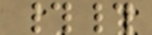##
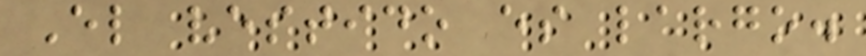El vestido es largo.
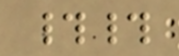##
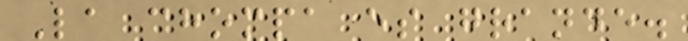La chompa es grande.
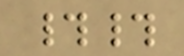##
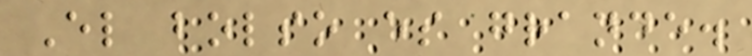El bolso es grande.
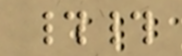##
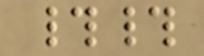##
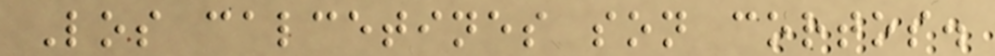Los calcetines son cortos.
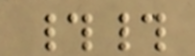##
